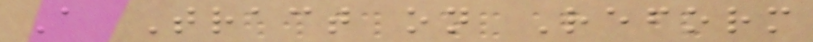A Tract on Reform
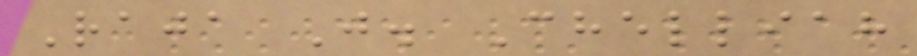Raja J. Chelliah
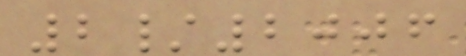2/2006
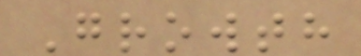Growth
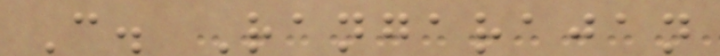C. Rangarajan
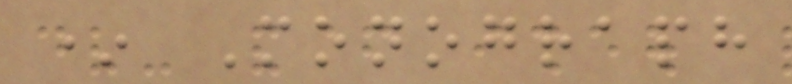* Monograph
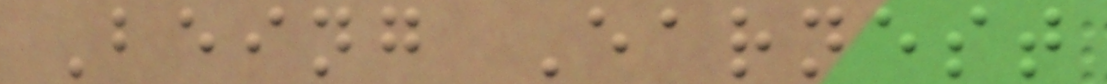Being Earnest
